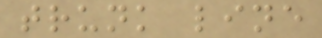trunk line
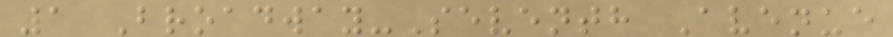1 Broadway-Seventh Avenue
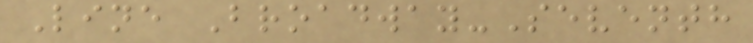Line Broadway-Seventh
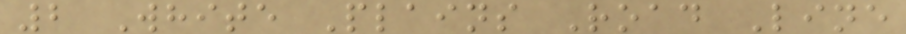2 White Plains Road Line
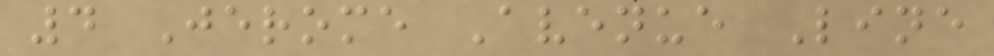4 Jerome Avenue Line
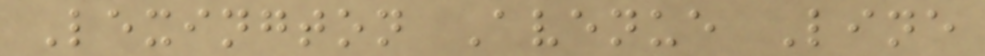Lexington Avenue Line
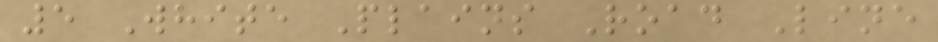5 White Plains Road Line
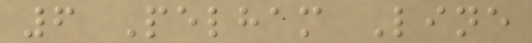6 Pelham Line
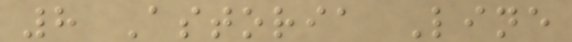8 Astoria Line
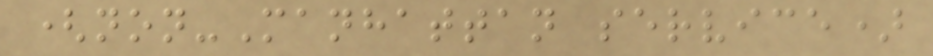(non-Manhattan service)
